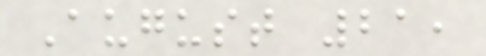August 21,
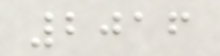2016
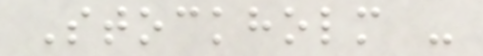Stockholm -
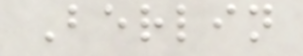Berlin
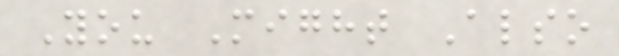You Might Also
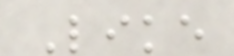Like
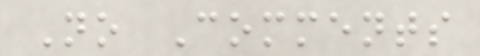No Comments
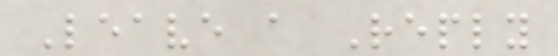Leave a Reply
